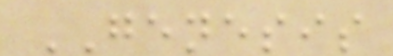GENESIS
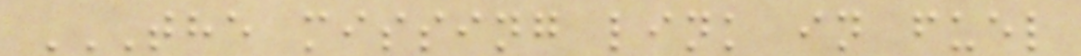THE MISSING LINK IN FUEL
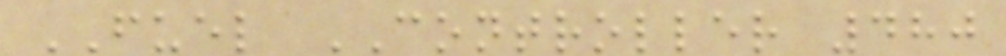FUEL CONTROLLER 480
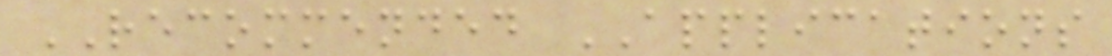RECOMMENDED APPLICATIONS
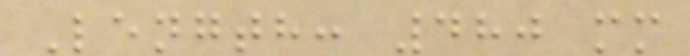Length: 480 mm
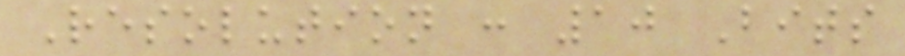Resolution : 10 Bits
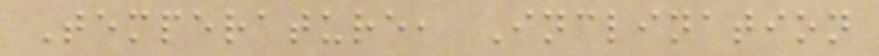Temperature, Inclination
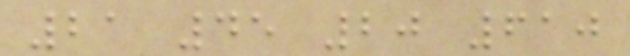21 45 20 610
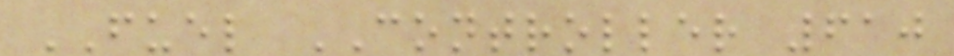FUEL CONTROLLER 610
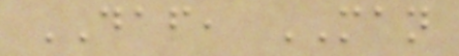DAF, MAN
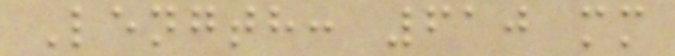Length: 610 mm
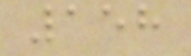158
